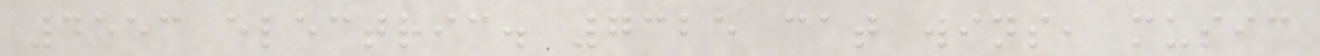4553 electric. 7325 cat wins, music
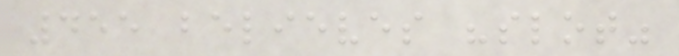455 believes "slot"
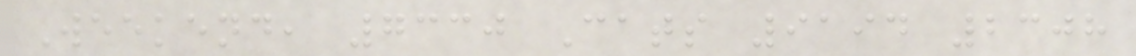Weekend, 7330 Cats 9194 2308
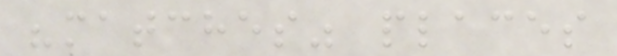"matches" places
